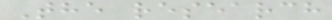The research
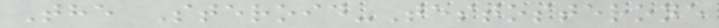The Steroid-Testosterone
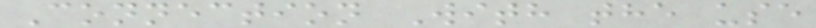Connection With the use
